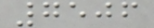7506
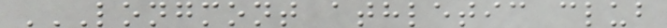LONGMONT ATHLETIC CLUB
